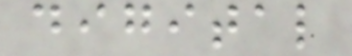digital
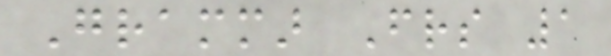Grammar Friends 1
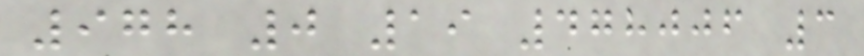978 0 19 478006 3
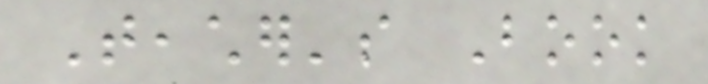Teacher's Book
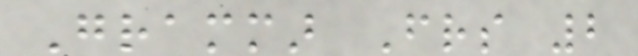Grammar Friends 2
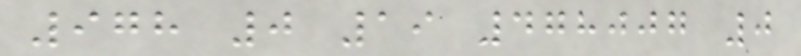978 0 19 478007 0
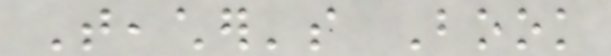Teacher's Book
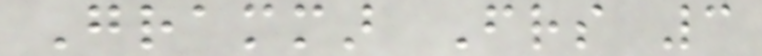Grammar Friends 3
